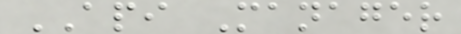API Manager
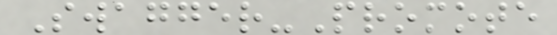Swagger-Promote
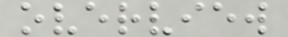overview
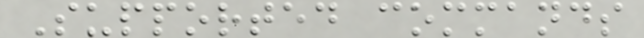Supported commands
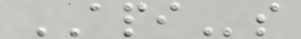APIs
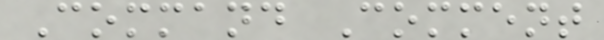Command Comment
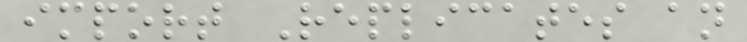import Replicates an
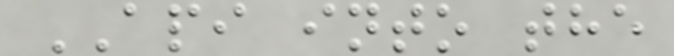API into the
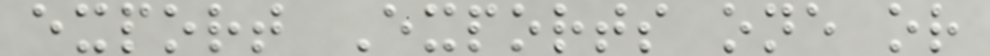export Exports one or
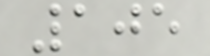105
